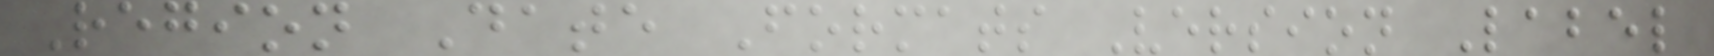Region Date Formats Version Label
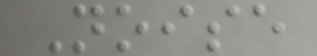Noise
